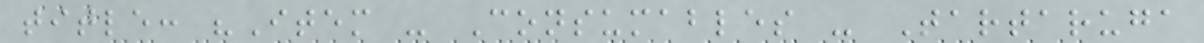title: "Item - Consumables - Tartaruga
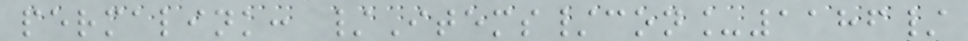permalink: /Items/con_1186/
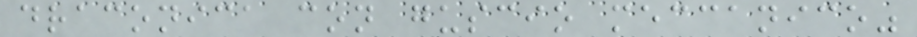draconica con guscio meccanico"
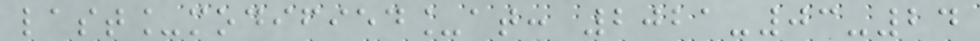last_modified_at: 2021-03-24
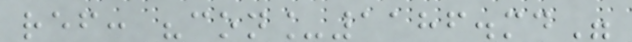ref: "con_1186.md"
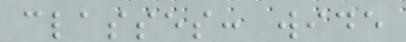classes: wide
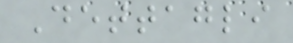Dettagli
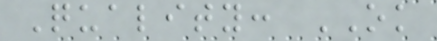Quality: OK
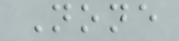None
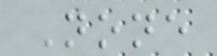None
